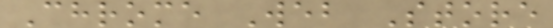Chrome Web Store
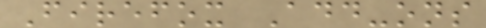Firefox Add-ons
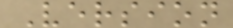Version
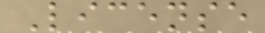License
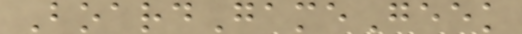BoardGameGeek
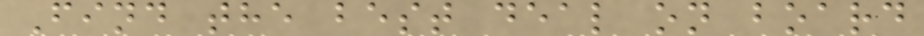Find the best deal on board
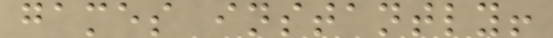games instantly!
